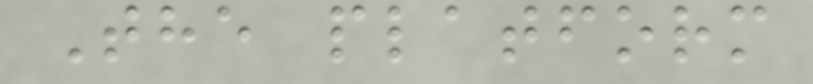The platform
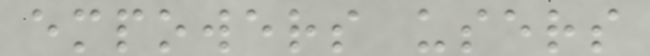empowers users
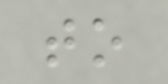to
